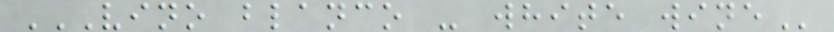VINO BLANCO - WHITE WINE
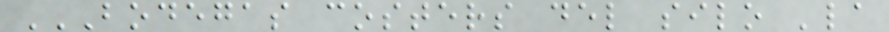BODEGAS COSTERS DEL SILO 'LA
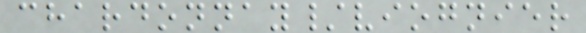chardonnay/viognier
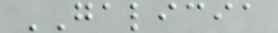GALICIA
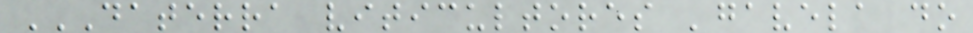DATERRA VITICULTORES 'GAVELA DO
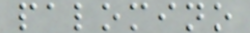palomino
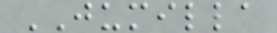JUMILLA
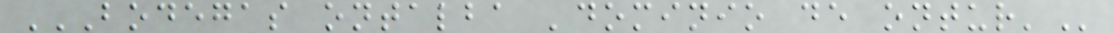BODEGAS ONTALBA 'DOMINIO DE ONTUR'
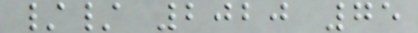// 2020 75
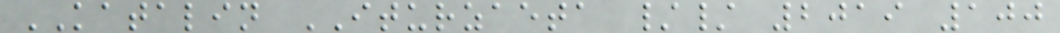KATALIN ITURZAETA // 2019 100
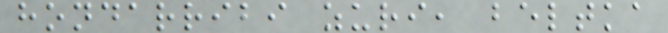hondarribi zuri, beltka
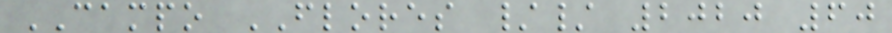CAMPO FLORES // 2020 60
